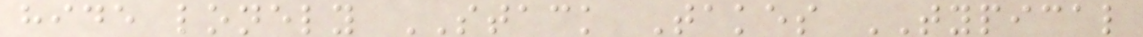hide lonely STACK Takes TYPICAL
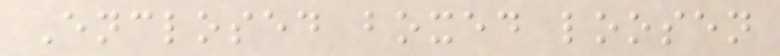Enclosed boxed loosen
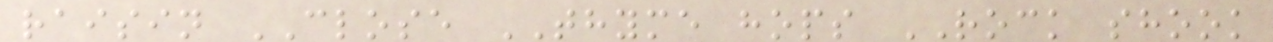raisin CLOSE THYME hops ROCK shook
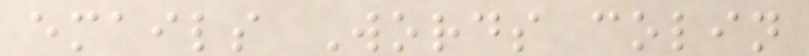emails Words colin
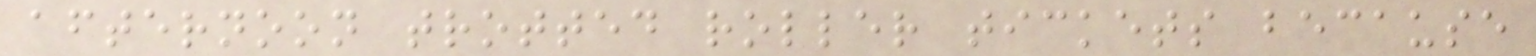afternoon trotted roller tickets because
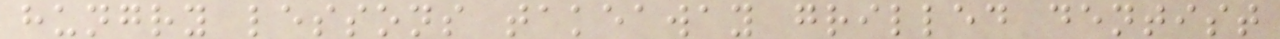hungry lessons takeaway grilled dentist
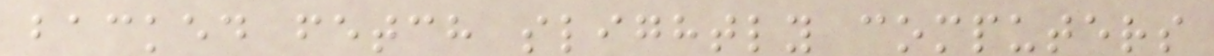backed fetch slightly computers
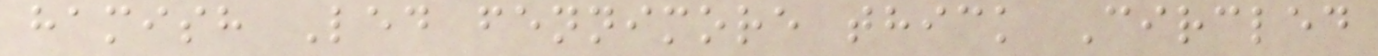hamish Led fennimore thick Circled
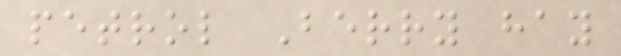petrol Berry hay
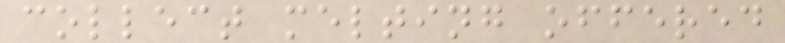collect melting offered
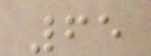65
